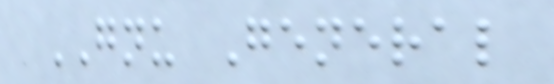GNU General
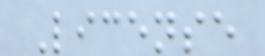License
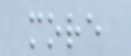more
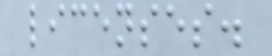licenses.
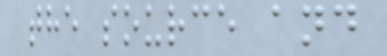the source and
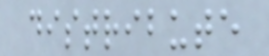distribute
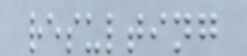resulting
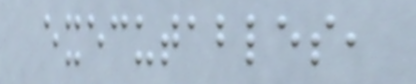executables,
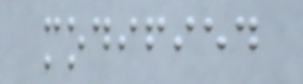modified
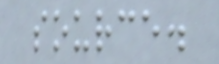source.
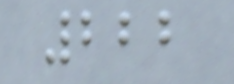222
